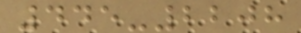445-2208
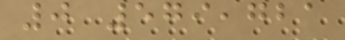0 579,721
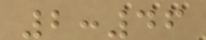2:46
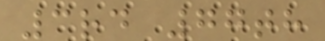3rd 77th
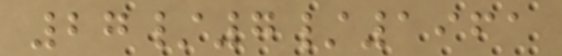27/7/1961
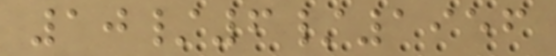10/6/1956
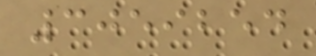3059254
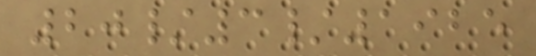20/3/1925
